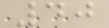40
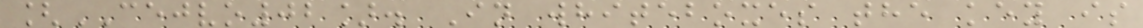[CEJVO02]. In whiteboxes the key is
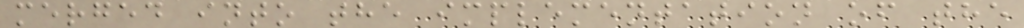merged into the implementation of the
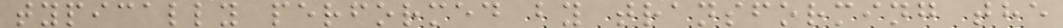typically performed by transforming the
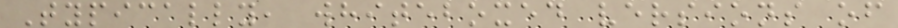Typically, whiteboxed versions of
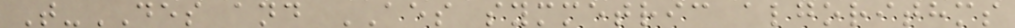T-DES and AES symmetric algorithms
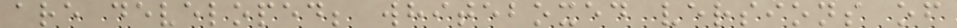are developed; whiteboxed versions of
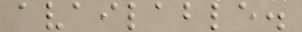available.
